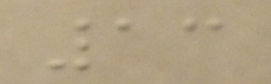13
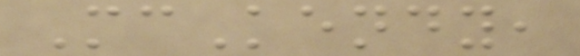McKendy,
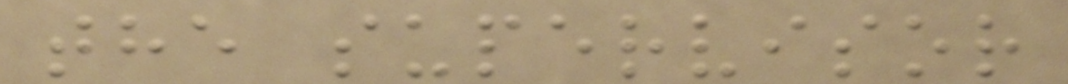the supervisor
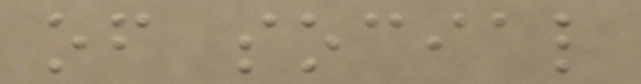of social
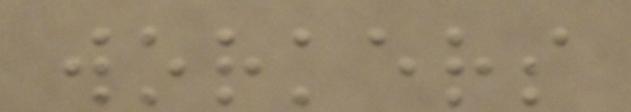workers
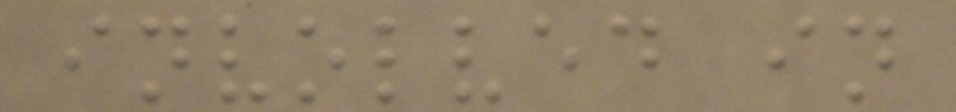involved in
